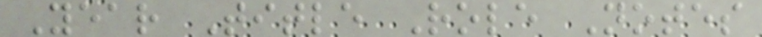Year Title Role Notes
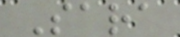Sara
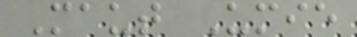Maut Umie
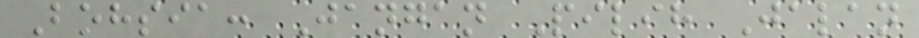Bohsia: Jangan Pilih Jalan
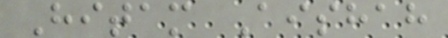Hitam Aishah
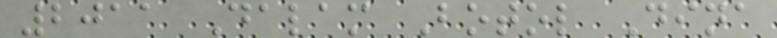2011 Dalam Botol Dina
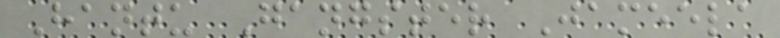Hantu Gangster Jameela
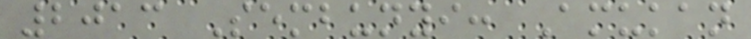2013 Sembunyi: Amukan
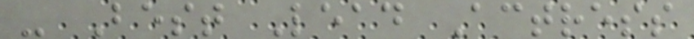- Best Lead Actress
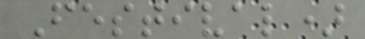Festival)
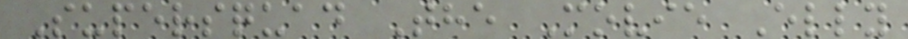Supersquad The Movie Elly
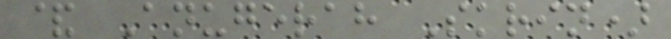& Anugerah Skrin)
